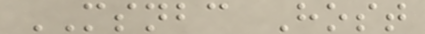MSNBC Host
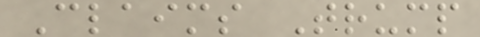Claims Trump
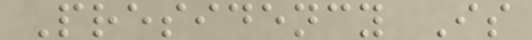Presidency Is
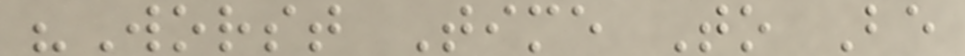"Worst Time To Be
